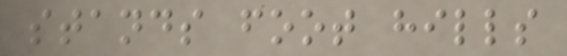stands foot hills
